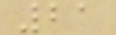21
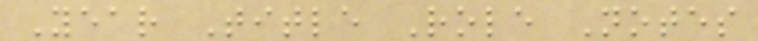Year Title Role Notes
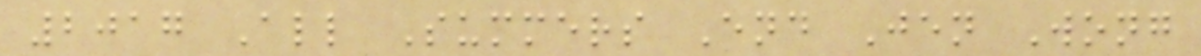2017 All Summers End Jen Wong
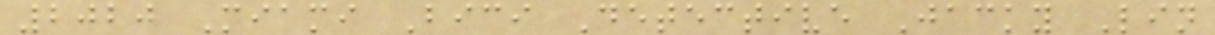2020 Miami Bici Detective Jacky Lin
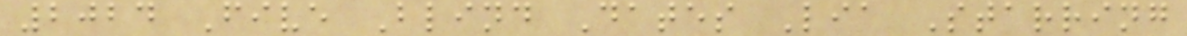2024 Five Blind Dates Lia Starring
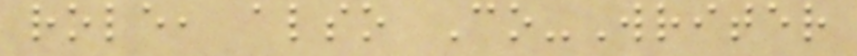role, also Co-Writer
